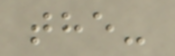the-
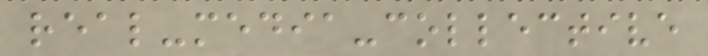real-media-collective
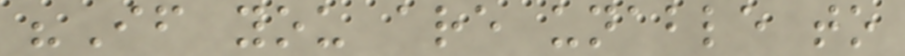"If you are unable to
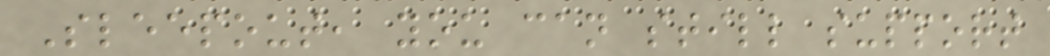Sleepout, you can still support
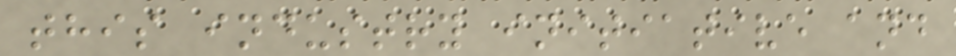this industry initiative and
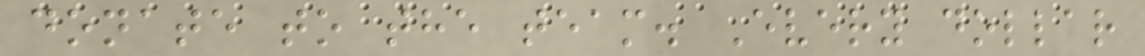donate to the team. Every dollar
